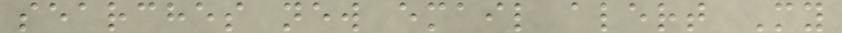searches new email alert My
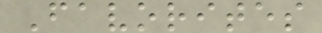Favorites
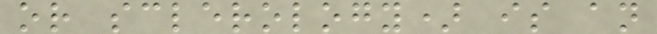or sclerology) is an
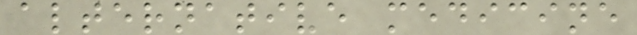alternative medicine
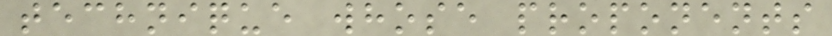technique whose proponents
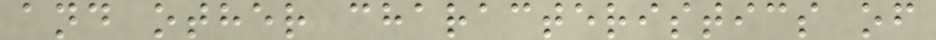and other characteristics of
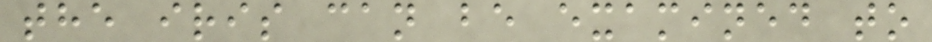the iris can be examined to
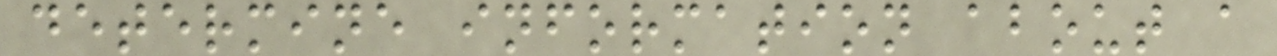determine information about a
